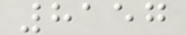8157
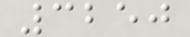3250
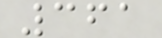361
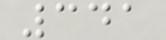341
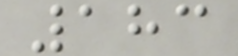183
